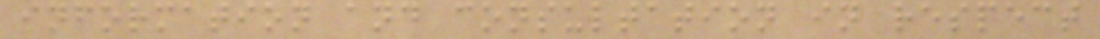information and consultation in respect
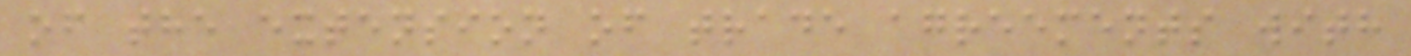of the extension of trade agreements with
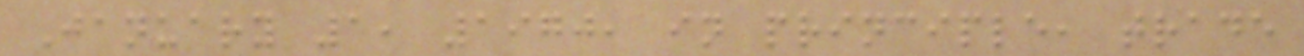January 1, 1970, in principle, trade
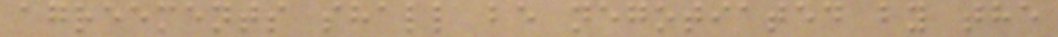agreements shall be negotiated by the
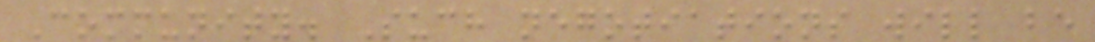Community. Such negotiations will be
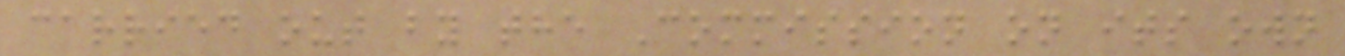carried out by the Commission on its own
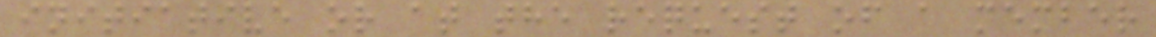initiative or at the request of a member
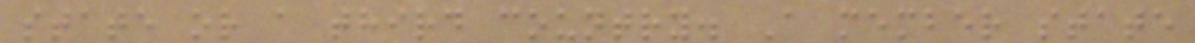state or a third country. A member state
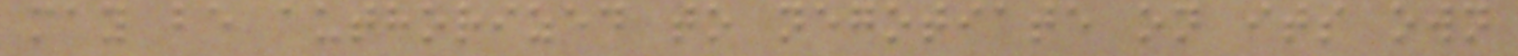may be authorized to negotiate on its own
